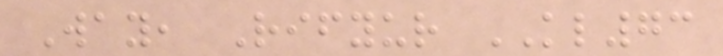Way, Rifyur KL73
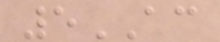5AC
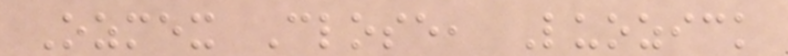Ozmex Close, Luozick
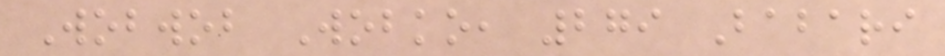Wobwob Wobko, 279 Babari
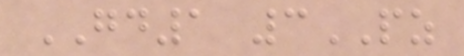GD1 3PZ
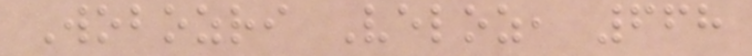Wobozri Veloz, 668
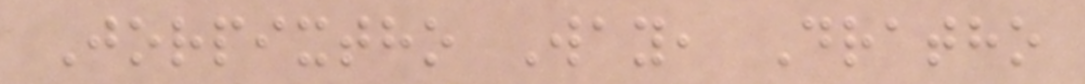Jorpixtho Way, Dratho
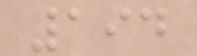194
